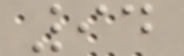94
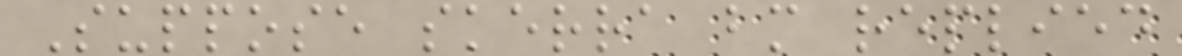Suppose skerra bm replied
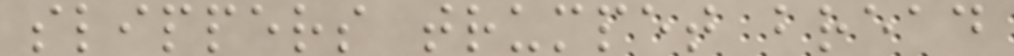slippers trumpet bread
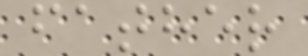father
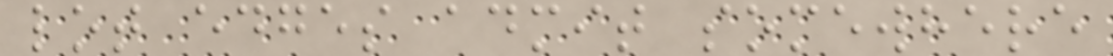lot edges admit somewhere
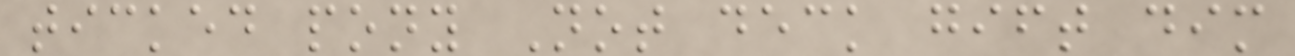ticked pony Not deck gift dim
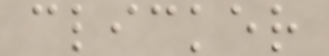clicker
